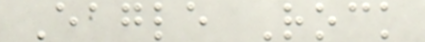Eagle Rock
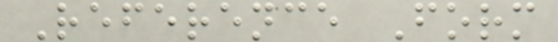Reference Form
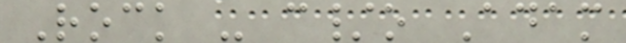Rock - c/o Adam
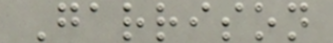Garrison
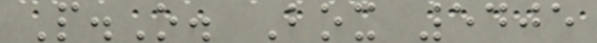P.O. Box 5405
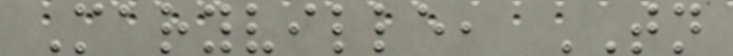Maryville, TN
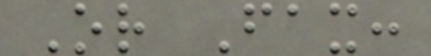Or Fax:
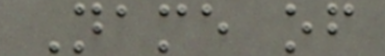Name of
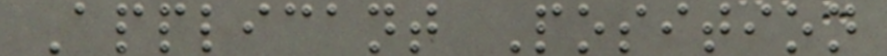Applicant Position
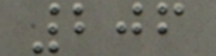206
